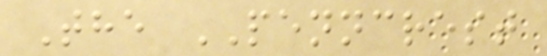The PENNCREST
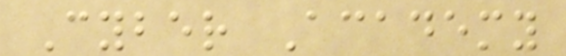Cyber Academy
